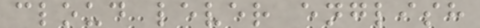cloud lever english
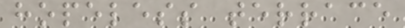hopeless terrace
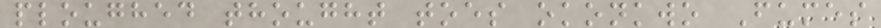ploughed thought toes okonkwo Fumes
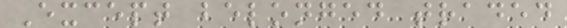Except belonged traded
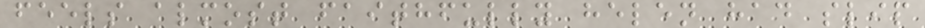feels almost faithfully helen had slip
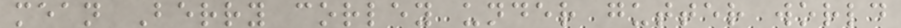mean Berry corley under gutter world
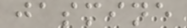jasmine
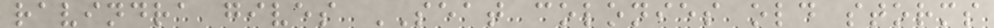ravindra gives SEAT colonies old storms
